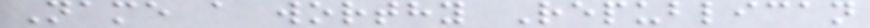Name a worthy Republican
